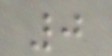0
